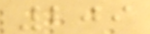209
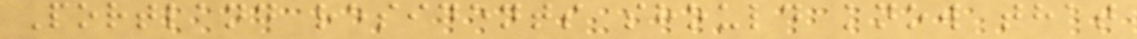Portland residents should know that
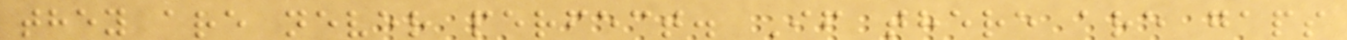they are never perfect. If there are gaps
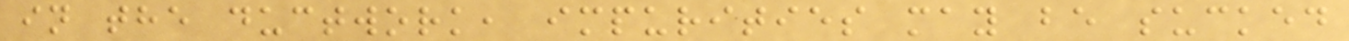in the ductwork, impurities may be sucked
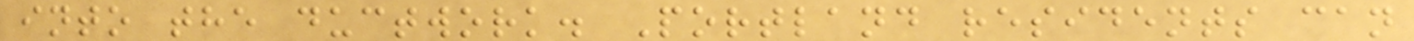into the ductwork. Portland residents can
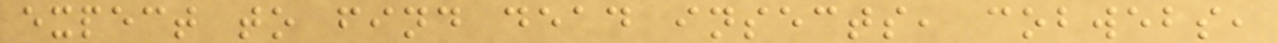expect to find dead insects, cobwebs,
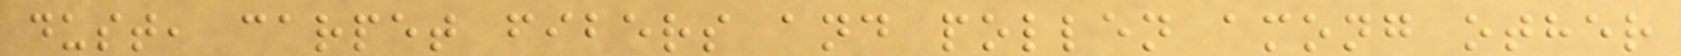dust, carpet fibers and pollen among other
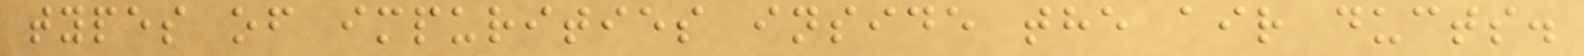types of impurities inside the air ducts.
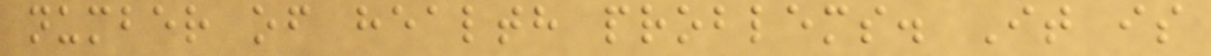number of health problems. It is
